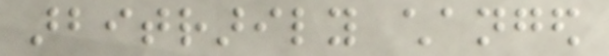arbitrarily changed
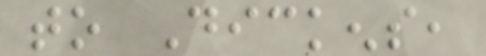to Dickens,
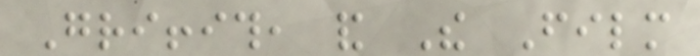Griffith, and The Film
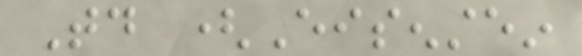Today (Eisenstein
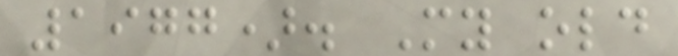1977). My old
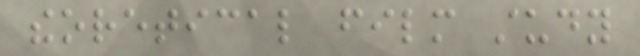theoretical film study
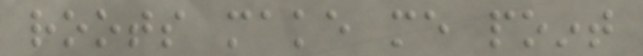roots make me point
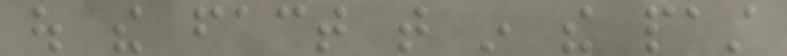out the fact that in the past
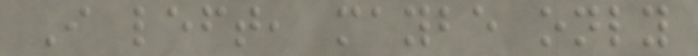I left, maybe only
